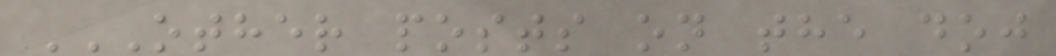OTHER POSTS ON THE DOJ
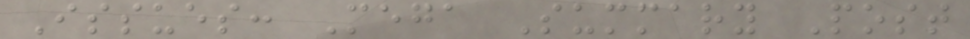Issues: Mega Summary Post
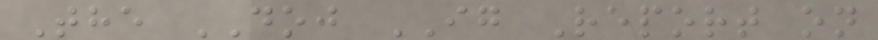The DOJ IG Report on
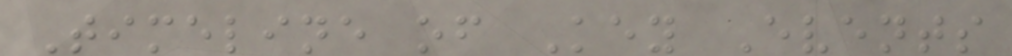Timeline of Key Events
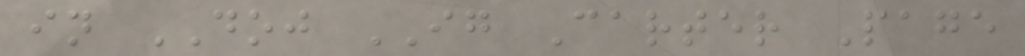in DOJ IG Carter Page
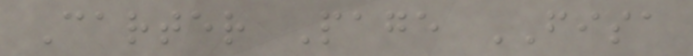Carter Page FISA
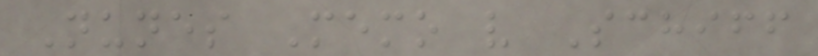Nunes Memo v Schiff
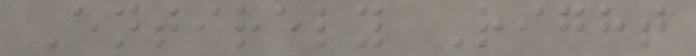Entirely Right
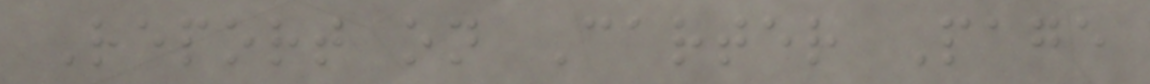Report on Carter Page
